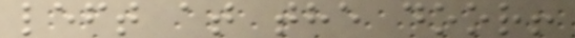left at the door!
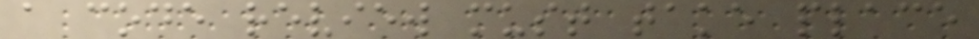a code review must take place
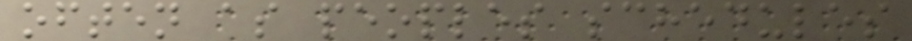often as peoples schedules
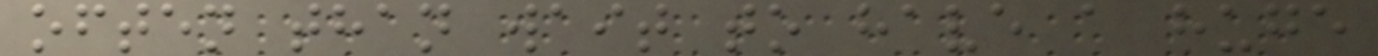often than wait to have a huge
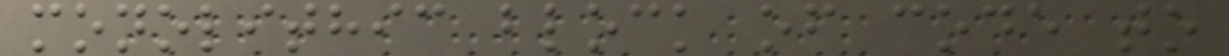monolithic block of code to
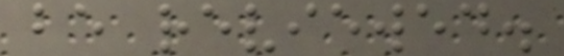be reviewed.
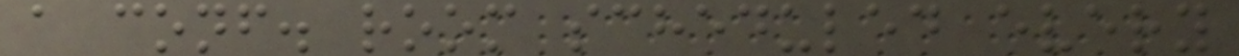a conf. room scheduled every
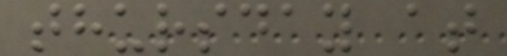thursday at
